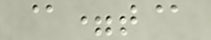@=t@
